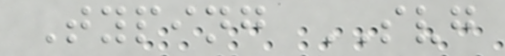Typing SVG
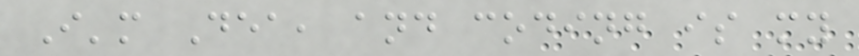I'm Dea, and coding is my
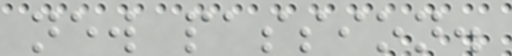new passion.
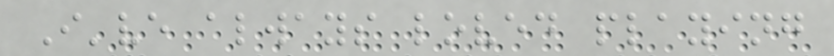I've always loved playing
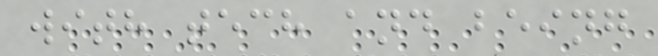with tech and being
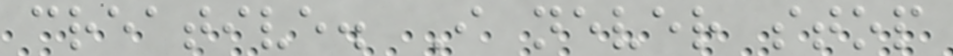creative. I never stop
